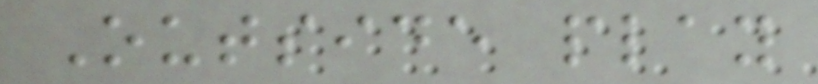Outside play
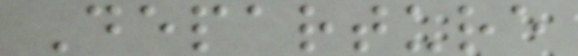Departure
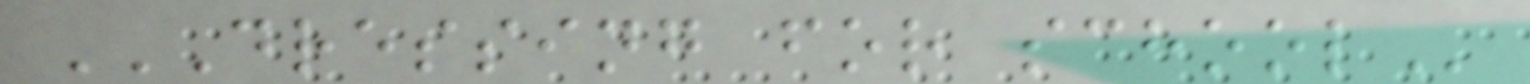DRESSING FOR SCHOOL
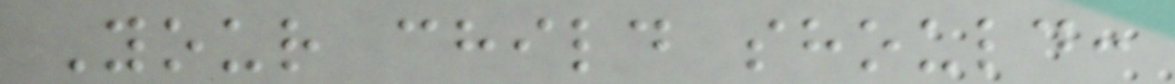Your child should:
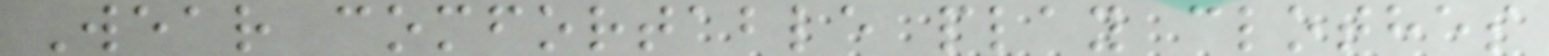Wear comfortable play clothes
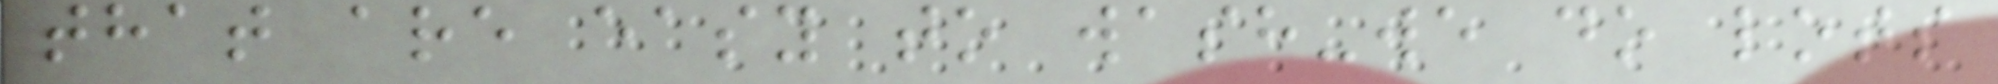that are easy to wash-we do lots
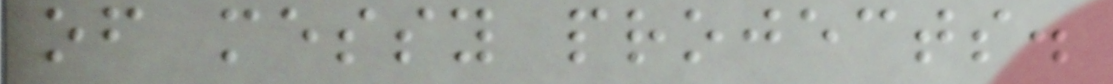of messy projects.
